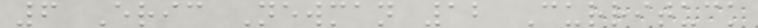6 Eric Newman 12 Currituck
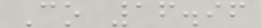Co 16.96
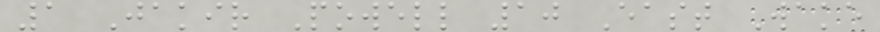1 Jakir Powell 10 East Wake
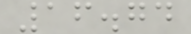16.74
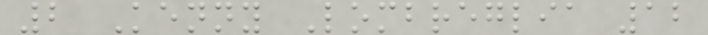2 Kenny Lombreglia 12
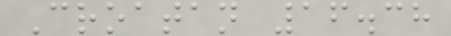Croatan 16.38
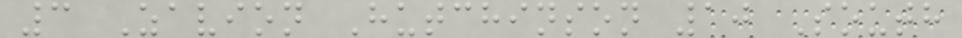3 Zavion Hutchinson 10 South
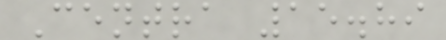Centra 15.89
